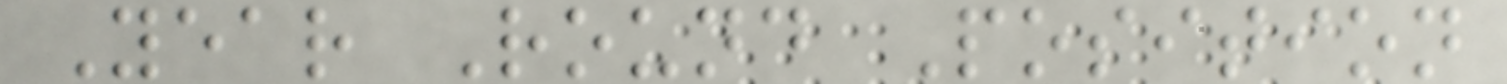Year Round Position
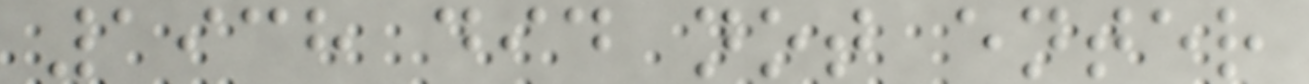1938 did not enter
